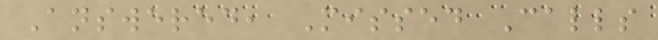Answered, Missed Calls
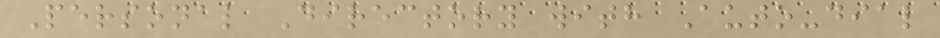Personal Directory with Auto-dial
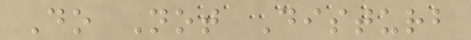Do Not Disturb
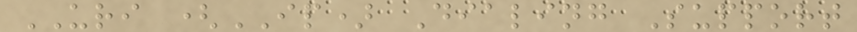URI (IP) Dialing Support
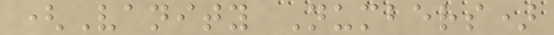(Vanity Numbers)
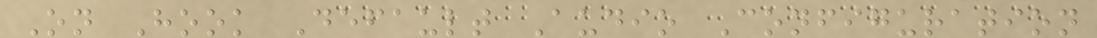On Hook Default Audio Configuration
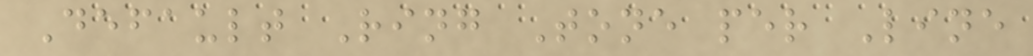Default Ring Tone per Line
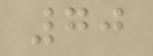70
